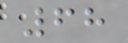68
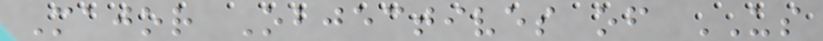Major Objectives of US
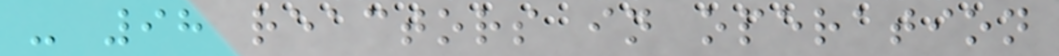- 98 reactors in operation
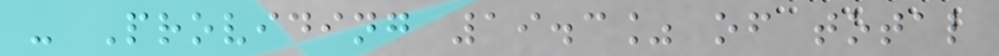- Providing 19.3% of total
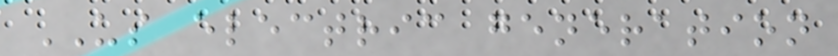US electric generation
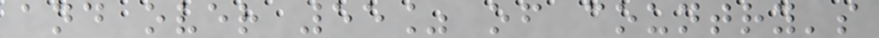and over 55% of country's
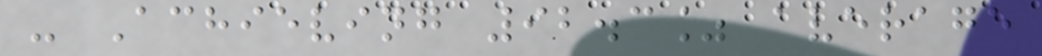- Achieving 92.3% average
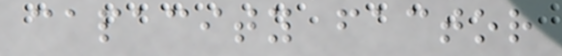capacity factor
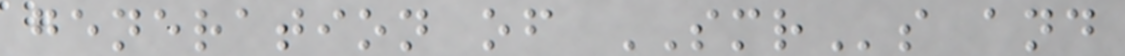generation of SMRs and
